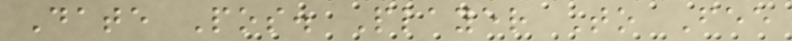Date Pos. Player To Fee
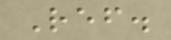Ref.
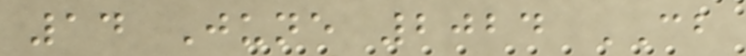14 June 2024 CB
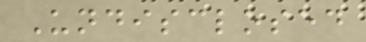Undisclosed
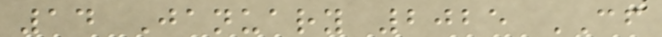14 January 2025 CF
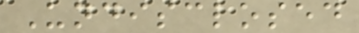Undisclosed
